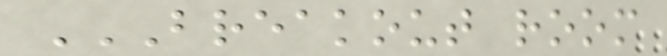BREAKOUT ROOM
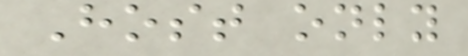Host only
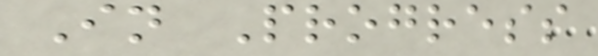In Progress
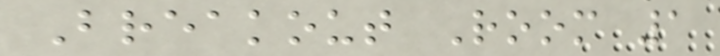Breakout Room 1
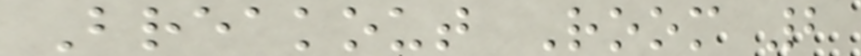Breakout Room 2
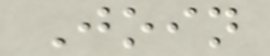Join
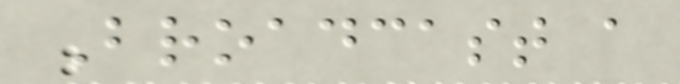Broadcast a
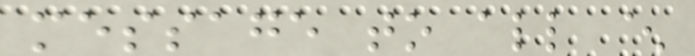message to all ^
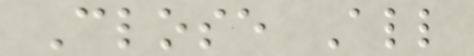Close All
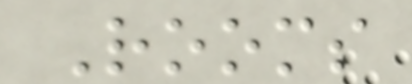Rooms
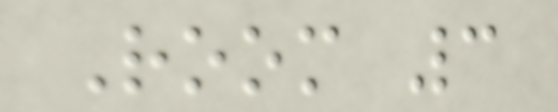Room 3
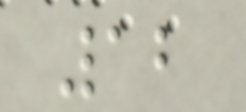12
